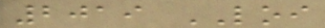2019 LOI
